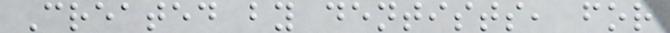Created by dentists, for
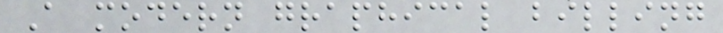A modern graphical billing
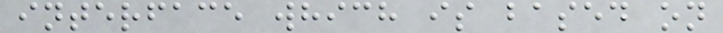interface which is based on
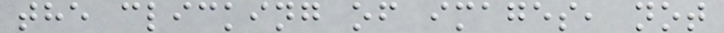the clicking of images, not
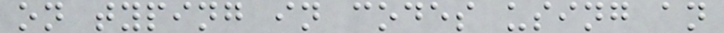on typing in codes using an
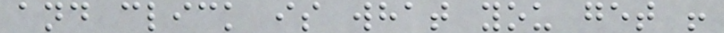and click is what you get !
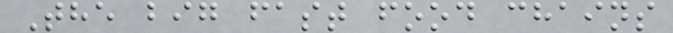The big fast food chains
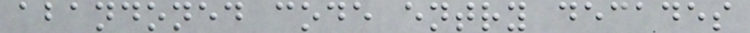abandoned code entry decades
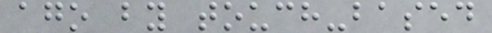ago by touch-based
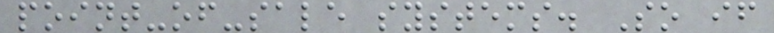point-of-sale systems. So if
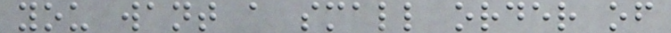you want a small order of
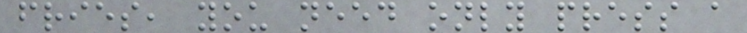fries, you need only press a
